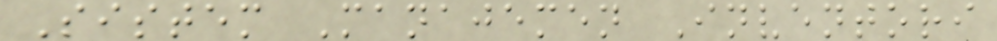Sistem Manajemen Inventori
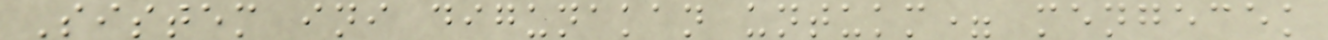Sistem ini digunakan untukm= mengecek
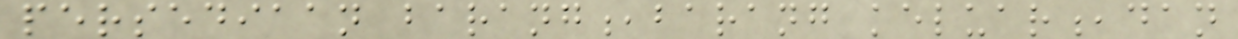persediaan barang,barang keluar,dan
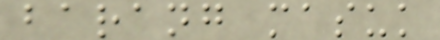barang masuk
